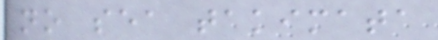no sea takimata
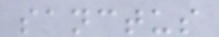sanctus
